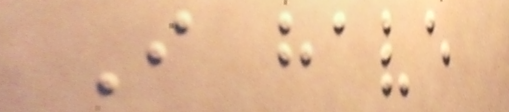I have
